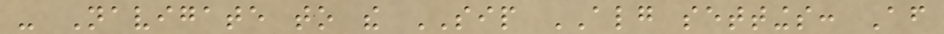- Navigate to the SIP ALG settings: After
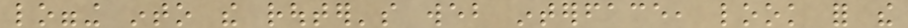logging into the router's web interface, look for the
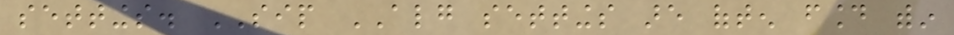settings. SIP ALG settings are often found within
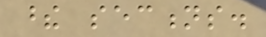these sections.
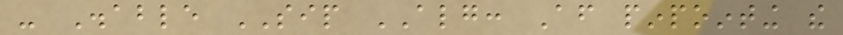- Disable SIP ALG: After pinpointing the
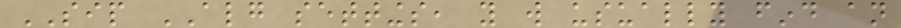SIP ALG settings, you will usually find an
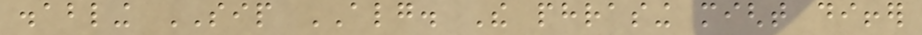disabling SIP ALG. The phrasing might differ
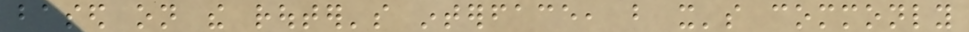based on the router's interface, but it's commonly
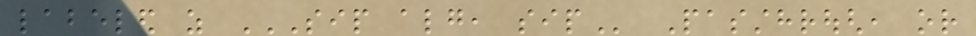labeled as SIP ALG, SIP Passthrough, or
